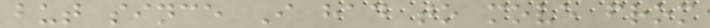but since I had to move from
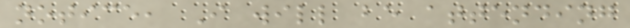notice, I will be attending
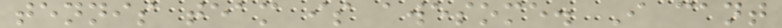tennis team is awesome. I cant
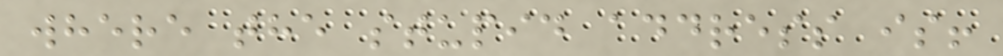where the stupid address is!
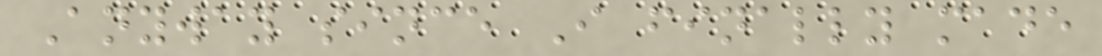Anyway since I finally made
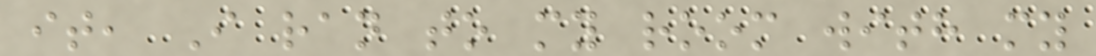it, I ran to my room with my
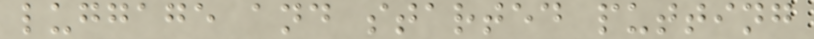luggage and started putting
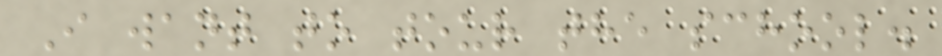I want to tour the school.
